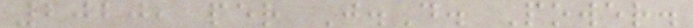2020, per J.D. Power.
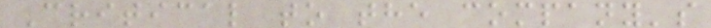Critical to the company's
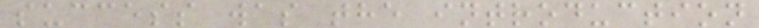success was the introduction
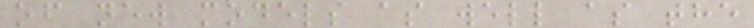of new models as well as the
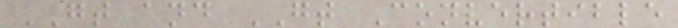GT and GT Convertible
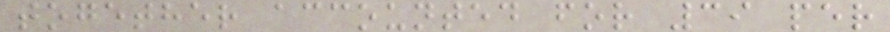together accounted for 39 per
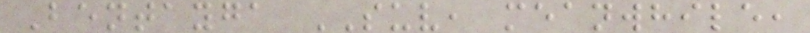Bentayga SUV, meanwhile,
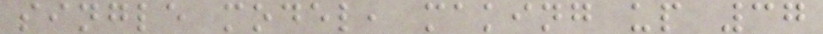single model, making up 37
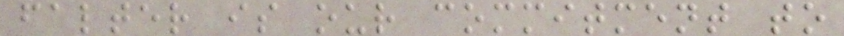falter is our commitment to
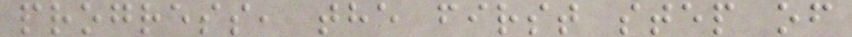progress, the first step of
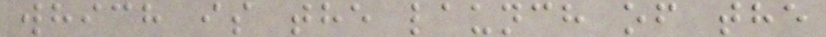which is the launch of the
